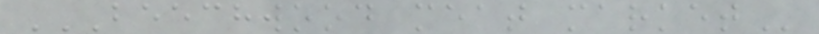BEECHWOOD MEAT MARKET
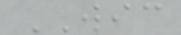WIC
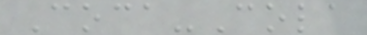Coca-Cola
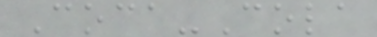Coca-Cola
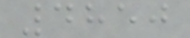4850
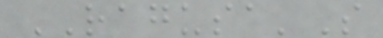RAGUSA'S
